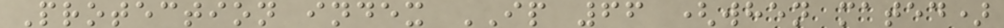Protection index IP 66 (when mated)
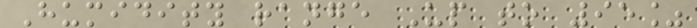Humidity range Up to 95%
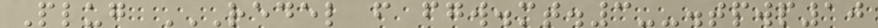Plug REDEL F FGW.MT.3--.TPWP10
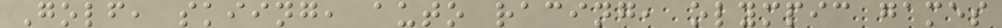Golf, skiing, auto racing, olympic games
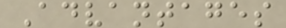Advantages
